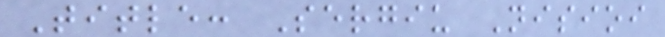Title: Sergiu Nisioi
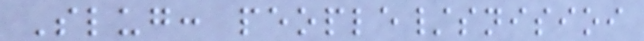Slug: people/snisioi
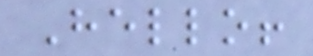Hello!
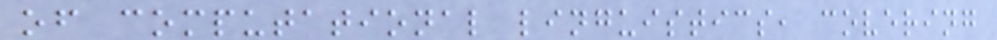of computational linguistics, covering
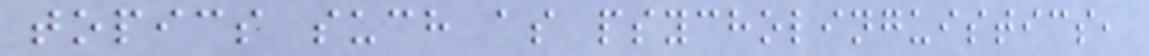topics such as psycholinguistics,
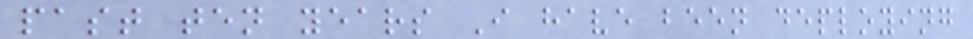past ten years I have been deploying
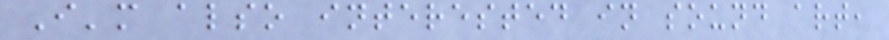I'm also interested in sound art,
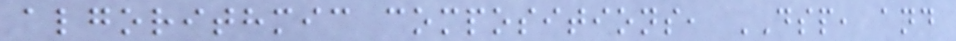algorithmic compositions, DSP, and
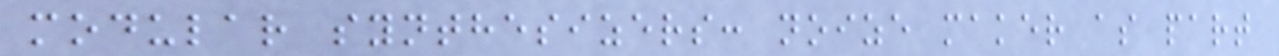modular synthesizers: noize maker as part
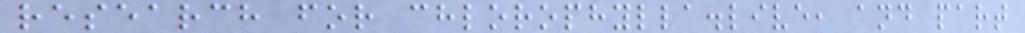research for chlorophylla.live, and part
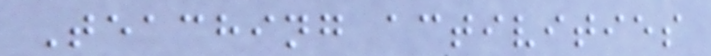Teaching activities
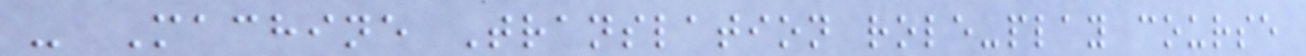- Machine Translation role-play course
